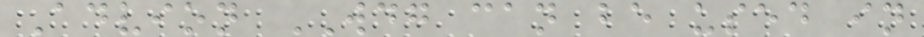Advion WDG can be used in
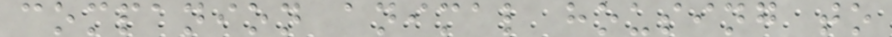companion animal housing to
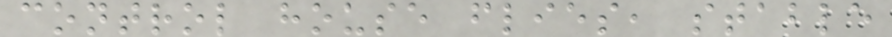control house flies, stable
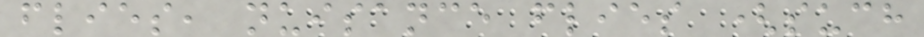flies, nuisance flies (such
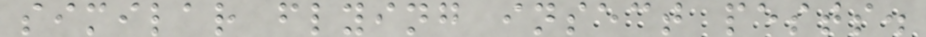similar flying insect pests.
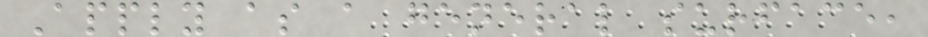Apply as a general surface,
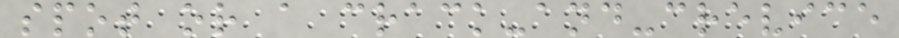spot or a crack-and-crevice
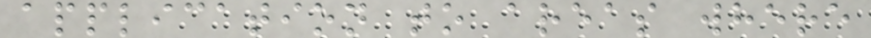application to areas where
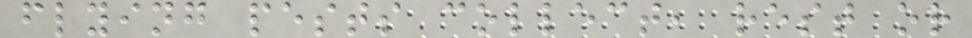flying pests collect, rest or
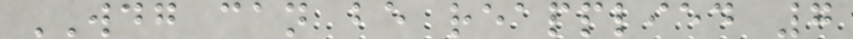WDG can be reapplied 7
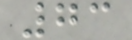73
